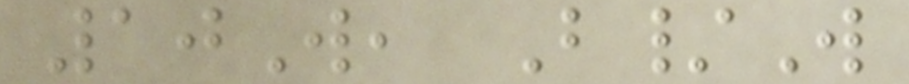10W, B/W
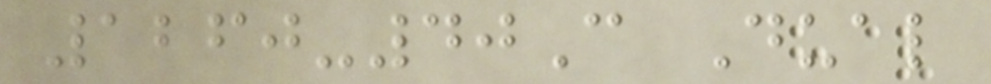1260-40C Dual
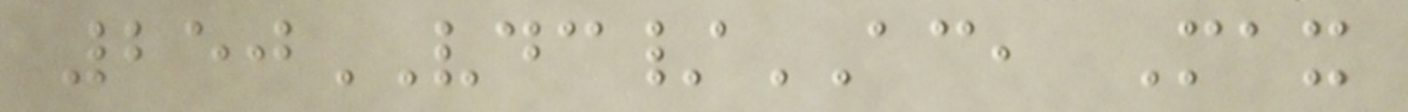250VDC/AC, Max
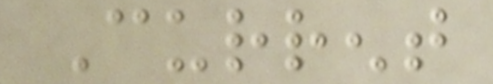Current
